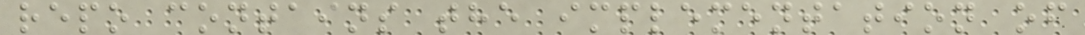repo contains the implementation of
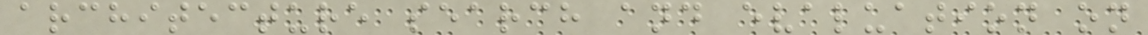architecture search and evaluation on
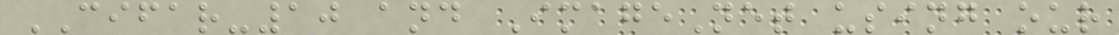CIFAR-10 and ImageNet using our
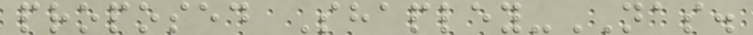proposed Shapley-NAS.
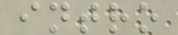intro
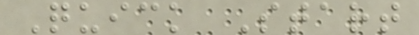Quick Start
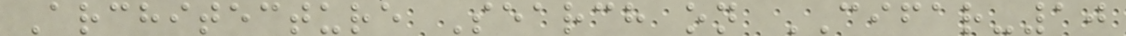Architecture Search on CIFAR-10
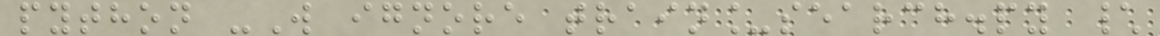python -W ignore train_search.py \
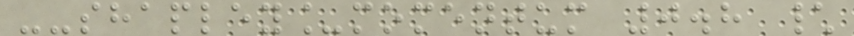--shapley_momentum 0.8 \
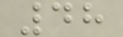48
